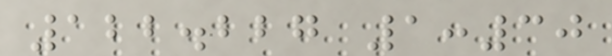122.227 1:30
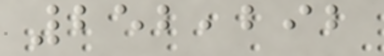252,292
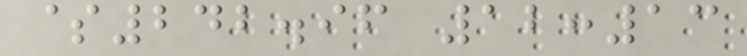$242.96 12:13
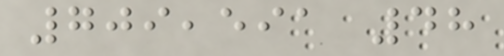709,591 48
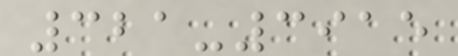321-3915
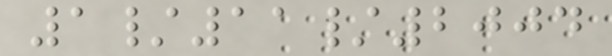1/11/2004
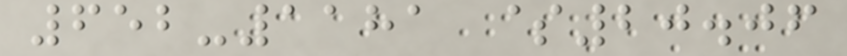652-1181 $20.06
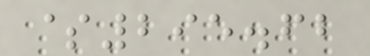$295.62
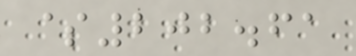$202.61
